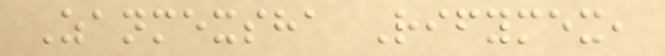Zanmexsha Rifymex,
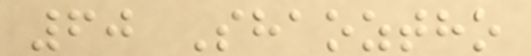60 Shaoztho
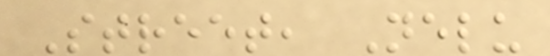Street, Nelu
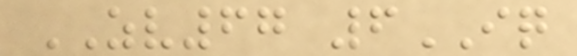ZV67 6IQ
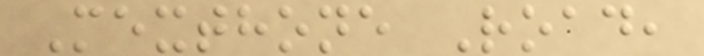Mexthone Road,
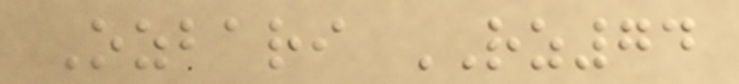Ozbari RZ74
